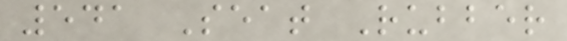541 Seat Rubber
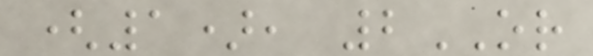(1), 2OR
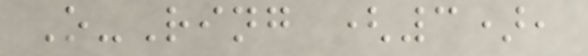O-Ring (3),
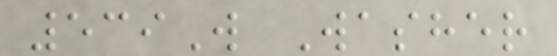539W Washer
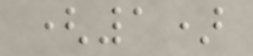(1)
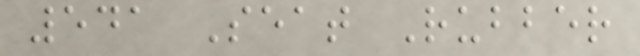541 Seat Rubber
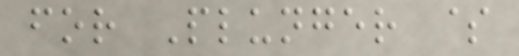for Plunger $
